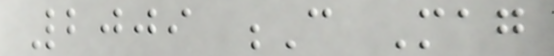2009 C Mag
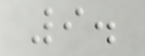9.
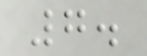7.
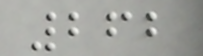262
